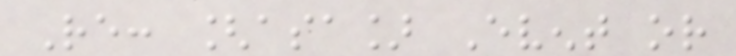Re: [asa] Event or
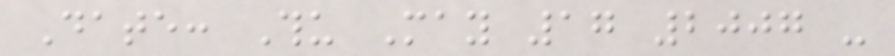Date: Thu May 17 2007 -
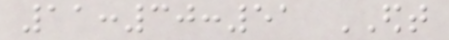11:30:51 EDT
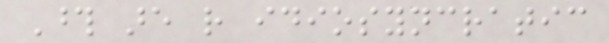Those are rather idiosyncratic
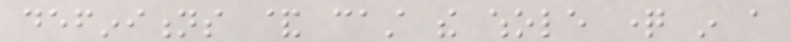definitions & cast the whole question in a
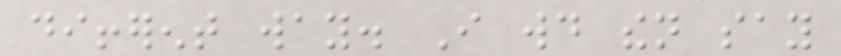different way. I would then say
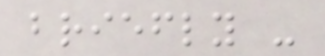briefly -
